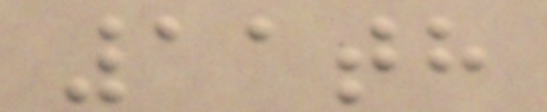11th
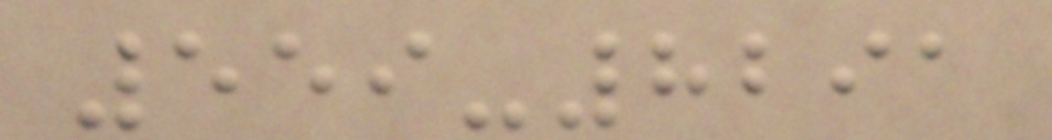559-8291
